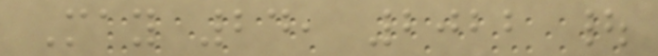May 24, 2022 |
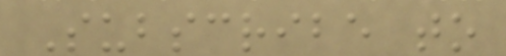Subscribe to
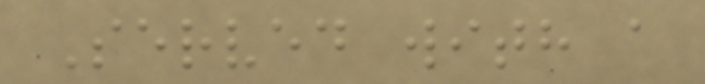Served with a
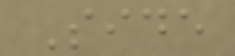Side
